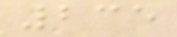235
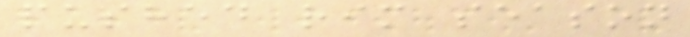pushed rim season
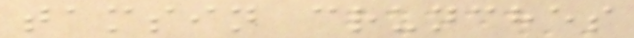tamsin crunches
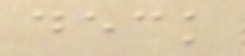deck
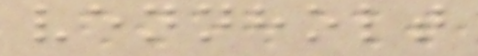vennholt
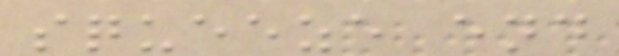squeeze end
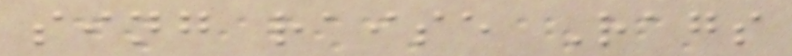sing raise Rags
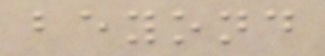beyond
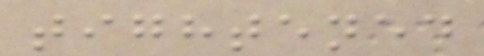tightened
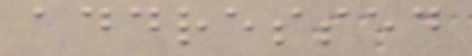addressed
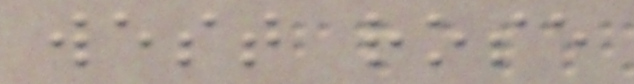west rose
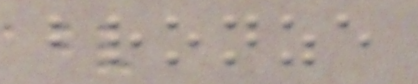bronze
